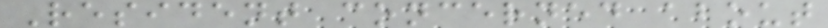Resident concerned about
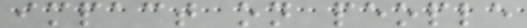impact on people
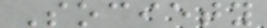Society
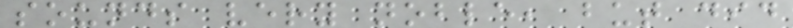sounds very noble, but did
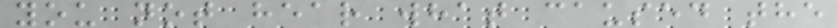you not hear what caused the
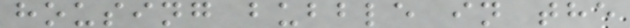housing bubble in the
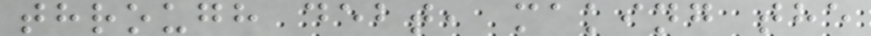through debt, making the
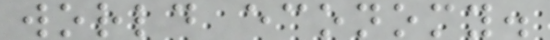world economy.
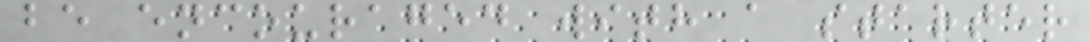be encouraged with a starter
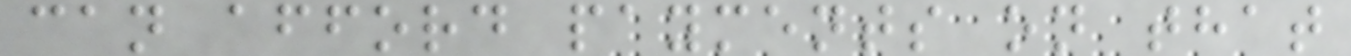can afford payments on that
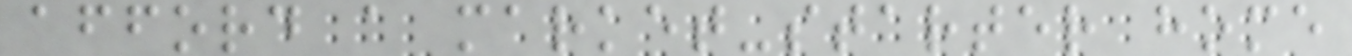afford a market-starter home
